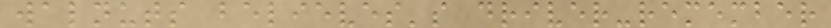walnuts believes's driver-remember
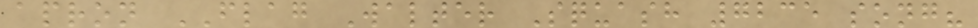apron FLAG Walter Squash 7235 song?
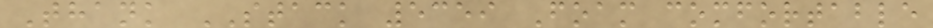Thank STACK 5359 Foam comfortable
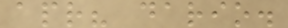apr? dario.
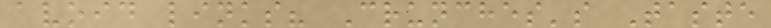avoid links? Crunches's Taste
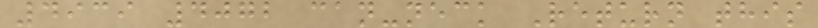4939 4072 can-neck Return this
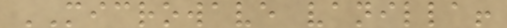MICROWAVE vanilla!
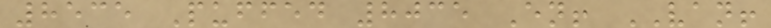8535 Puffed 8035 En! VAN!
